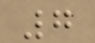7
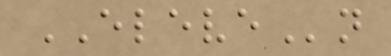ELEVEn
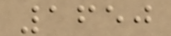1650
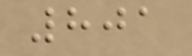801
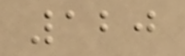120
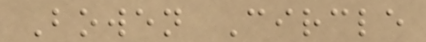Bowen Circle
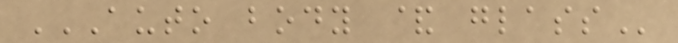AUTO BODY & GLASS
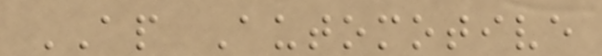AP Automotive
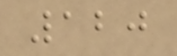120
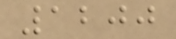1200
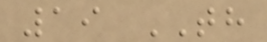19 TH
